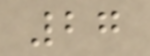27
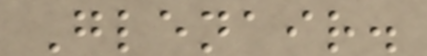Glenair.
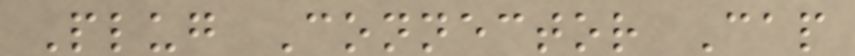Plug Connector Cap
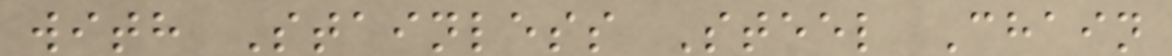with Stainless Steel Chain
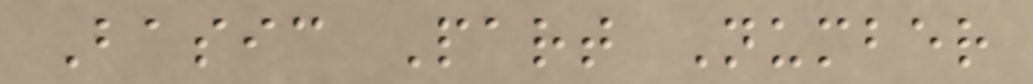Basic Part Number
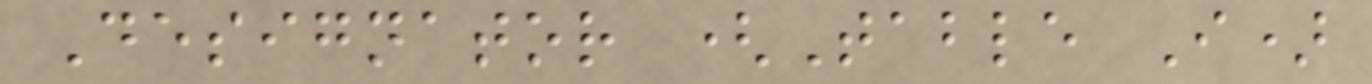Designator (Table I)
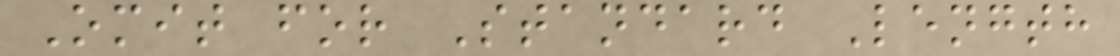Omit for Standard Length
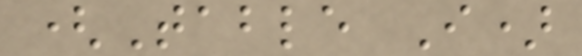(Table I)
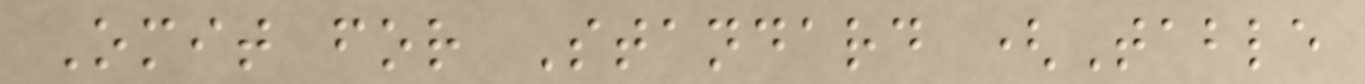Omit for Standard (Table
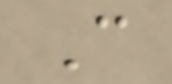C
